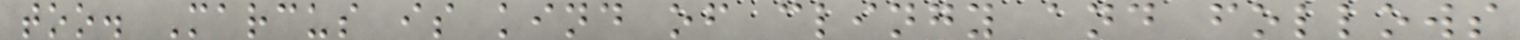too. Marcus is kind of clingy and follows
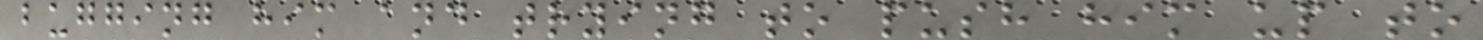bugging him and trying to push him up to
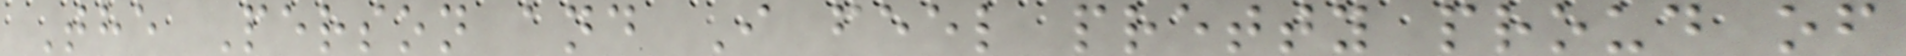The Person and I feel pretty proud of
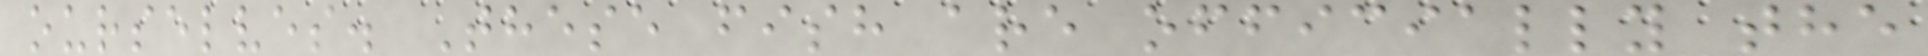ourselves. These fish are officially the
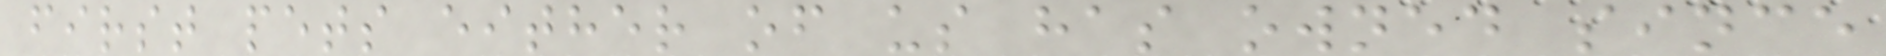first pets either of us has owned since
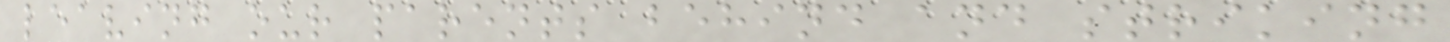leaving our parents behind and striking
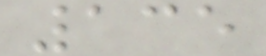135
